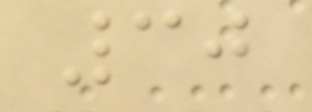30
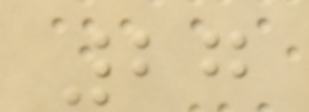27
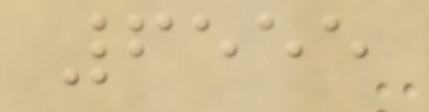6555
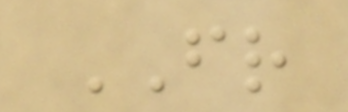FR
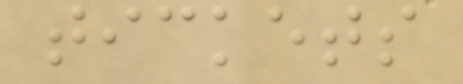tickets
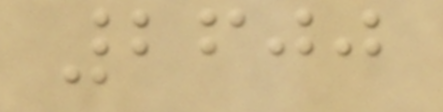2600
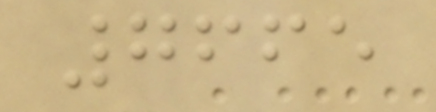7665
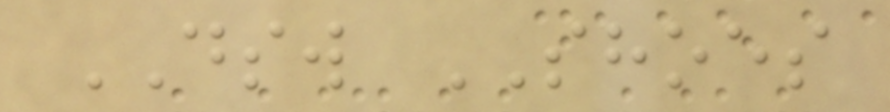DSW SHOES
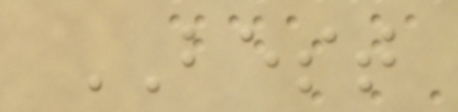BEST
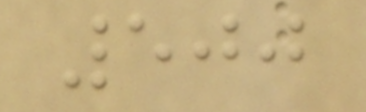500
